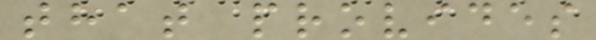that provides
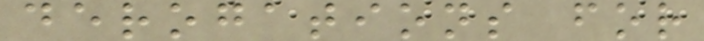derogations for
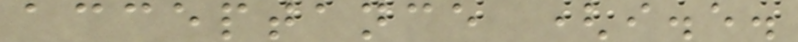acceptance (i.e.
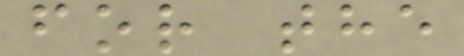for the
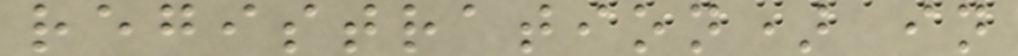registration) in
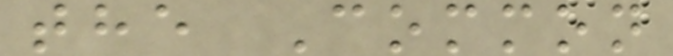the Common
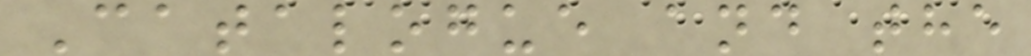Catalogue and the
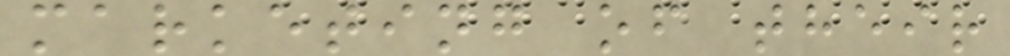marketing of their
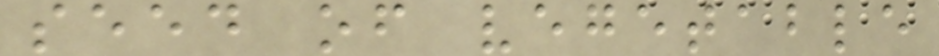seed of vegetable
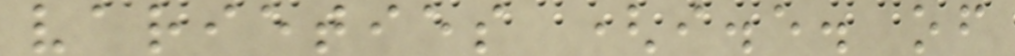varieties (i.e. of
